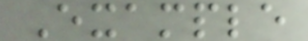Example
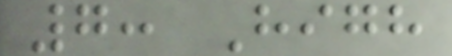7: High
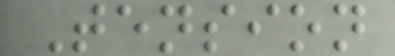Tension
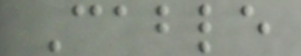Cable
